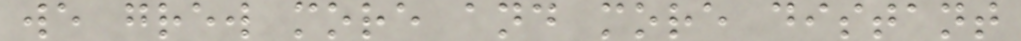we grew more and more distant
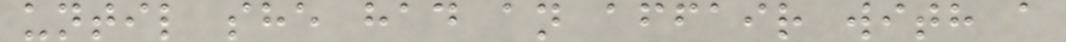until she had an affair with a
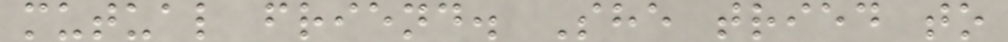mutual friend. She tried to
